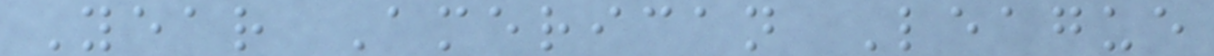Year American League
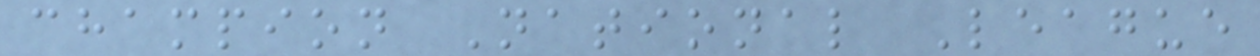champion National League
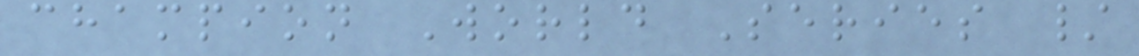champion World Series /
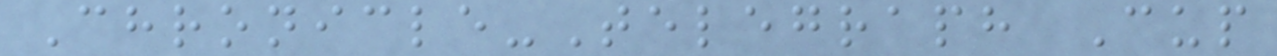Chronicle-Telegraph Cup
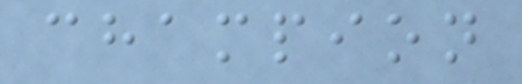champion
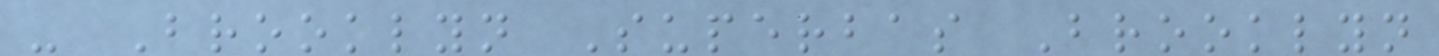- Brooklyn Superbas Brooklyn
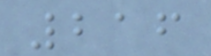216
